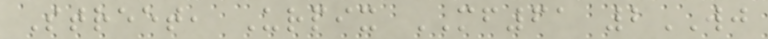Street, Urpix MF61 2WJ
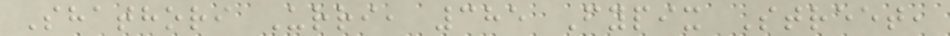Shathori Urri, 385 Fypix Street,
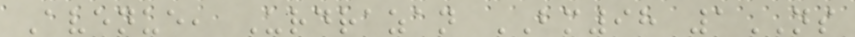Avenue, Urdrazan BM98 1NS
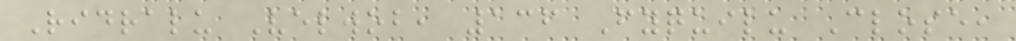Ridralu Velwob, 136 Fyquilu Close,
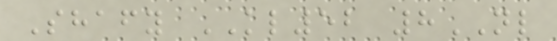Shafy KL52 8NL
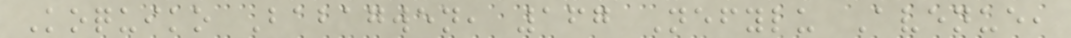Koquiko Babagwen, 167 Nefylu Avenue,
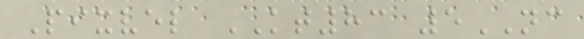Pixvel KT83 5NC
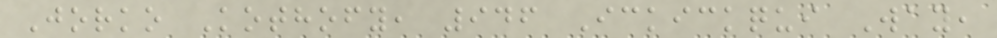Jorko Kothofy, 946 Ickickqui Way,
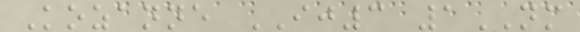Kozanne IJ3 1NM
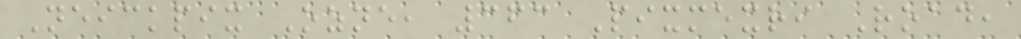Neickpix Ozne, 363 Pixmexri Road,
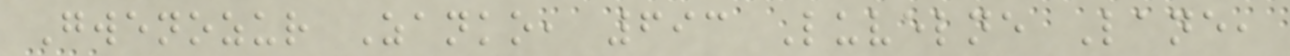Gwenozur Zanko, 693 Luvelne Lane,
